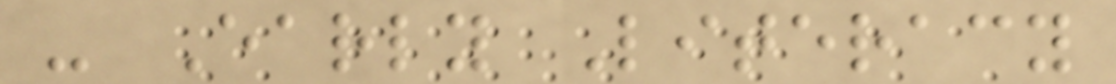- Early Literacy
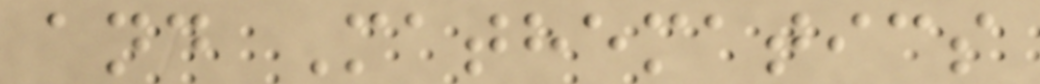and Mathematics
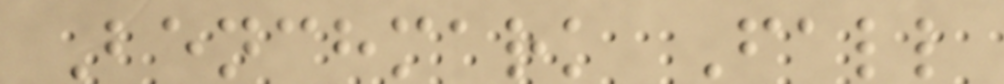Benchmark Fall
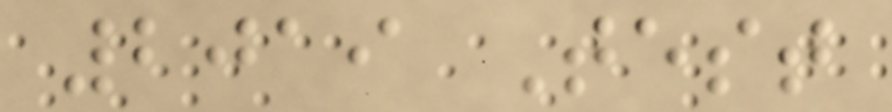2019 Test
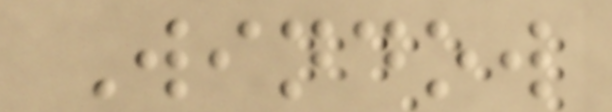Window
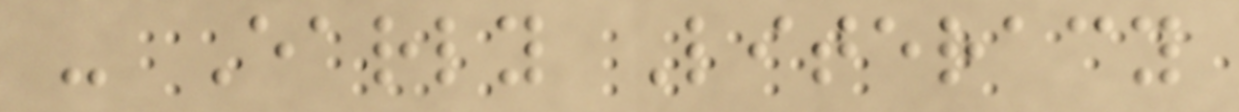- Early Literacy
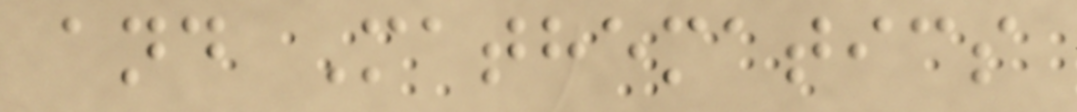and Mathematics
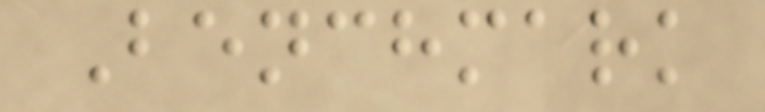Benchmark
